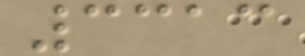3313
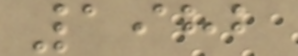1982
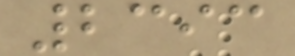2393
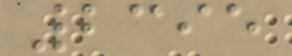2395
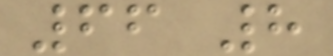66 8
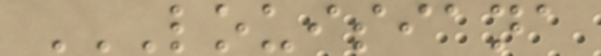LOUISIANA
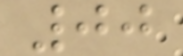00
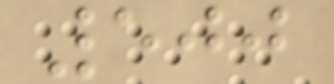500
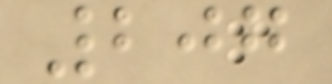207
